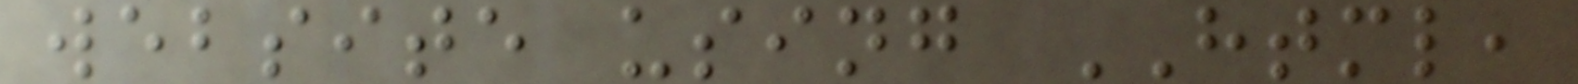website using HTML,
